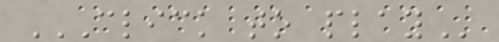CLICK TO PLAY
